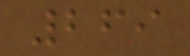269
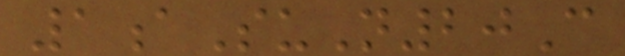1aSuN20C
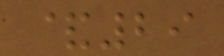&29
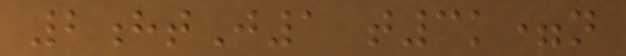2htJ1 t3k=n
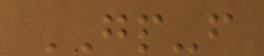GP-f
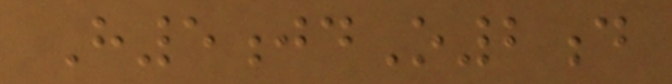H5jdO2d
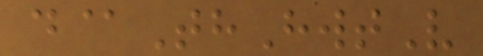d@ThHwtV
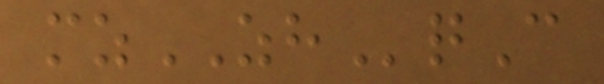mzZHqC
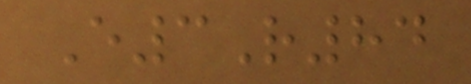E3R84
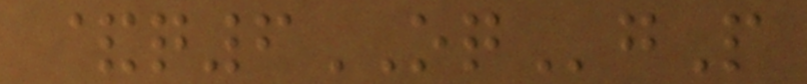&q6OQgP
